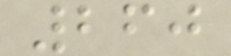260
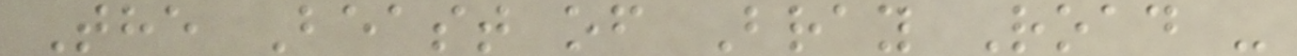The Beast of Bray Road -
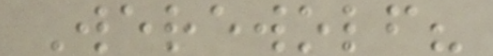Werewolf?
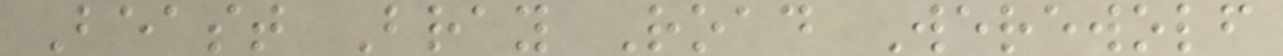Beast Bray Road Werewolf
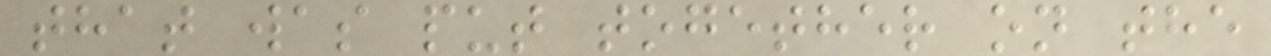that was put together on the
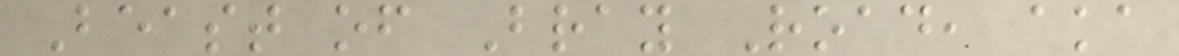Beast of Bray Road, aka
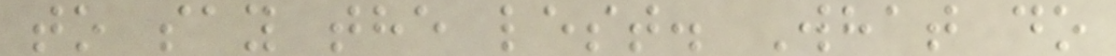to say the lest. What do
